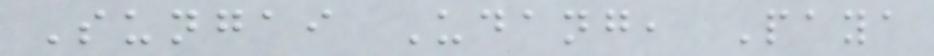Sungai Udang, Paya
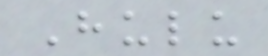Hulu
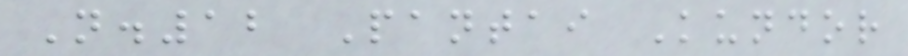N.12 Pantai Kundor
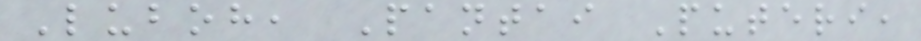Luboh, Pantai Puteri,
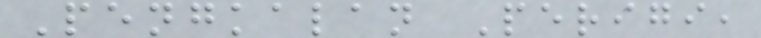Pengkalan Perigi,
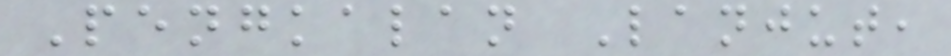Pengkalan Lanjut,
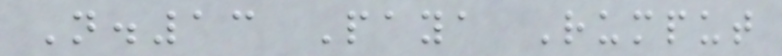N.13 Paya Rumput
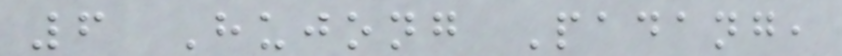6 Hujong Padang,
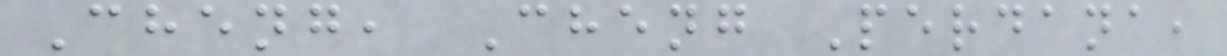Cheng, Cheng Perdana,
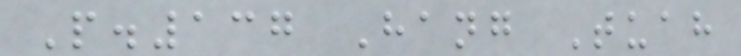P.137 Hang Tuah
